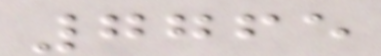7765
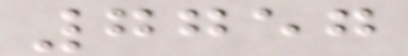7757
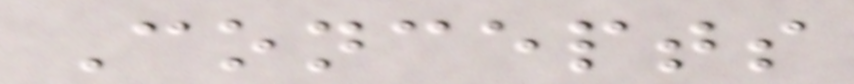Concepts
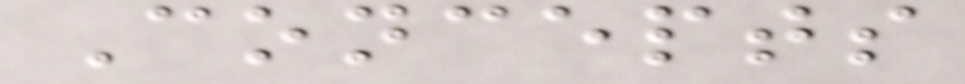Concepts
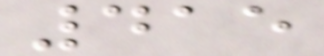415
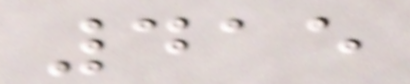415
